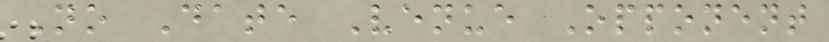No Date Venue Opponent
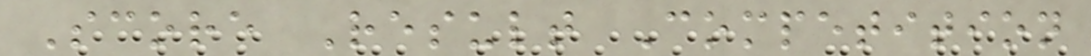Score Result Competition
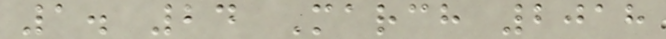1. 24 March 2018
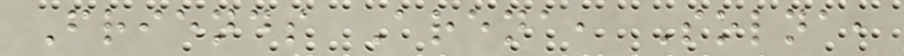Friends Arena, Solna,
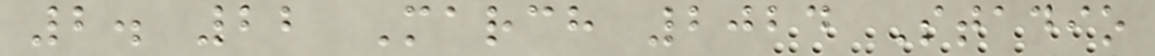2. 22 March 2024 Stadio
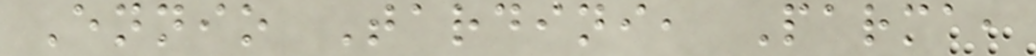Ennio Tardini, Parma,
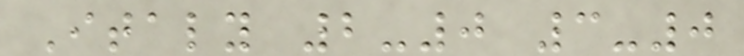Italy 2-0 3-0
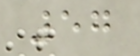57
